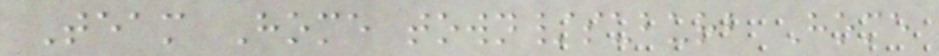Team Home town/suburb Home
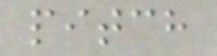pitch
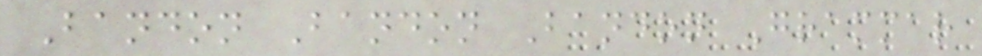Bandon Bandon Bandon Grammar
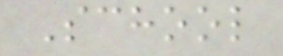School
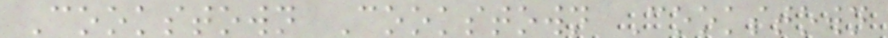Cookstown Cookstown Cookstown
